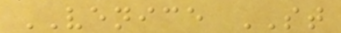VENICE ST
